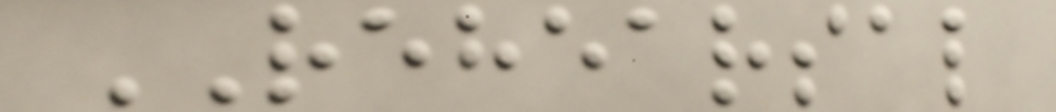REHEARSAL
